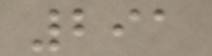291
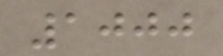1000
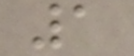1
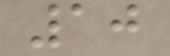10
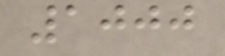1000
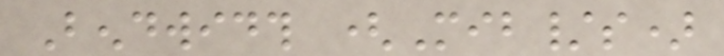Bendwidth (Mib/s)
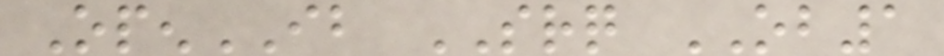OpenIB SRQ OB1
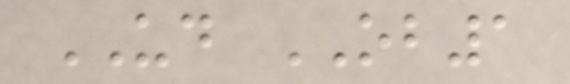UD OB1
